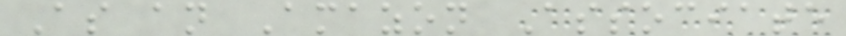As an Amazon Associate
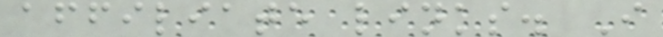affiliate links. I
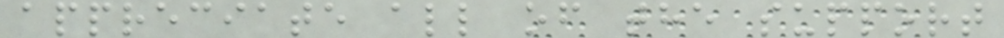appreciate all of the support
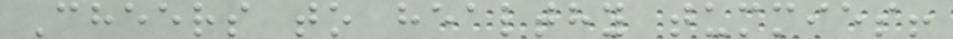Cheers to healthy tummies!
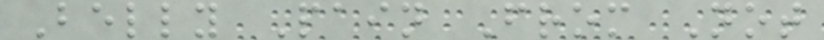Belly Pain From Not
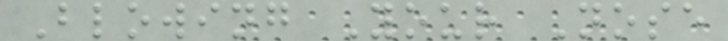Blowing Your Nose
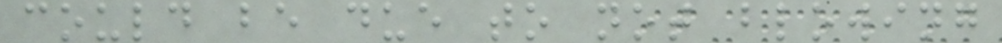could be due to not blowing
